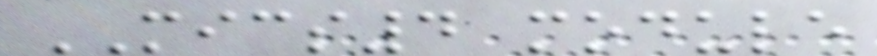MICS4 module
